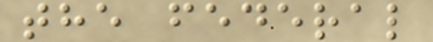the federal
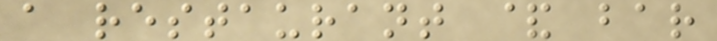a restaurant & bar
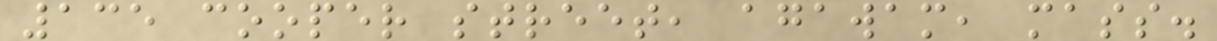135 cooper street, agawam, mass.
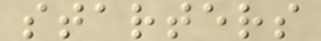starters
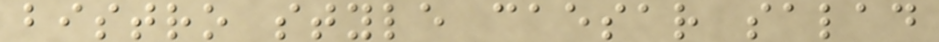bistro style caesar salad
